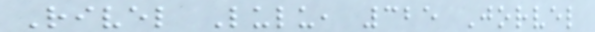Rivel Lulu, 325 Jorvel
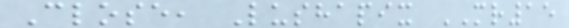Close, Lushapix MR15
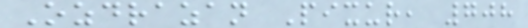Ozdrazan Pixur, 708
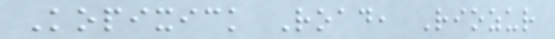Kopixick Road, Riozur
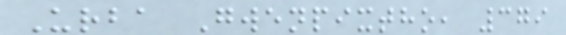Urba Gwenpixtho, 379
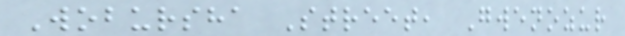Wobursha Street, Gwenozur
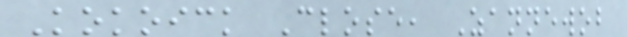Kokoick Close, Zannewob
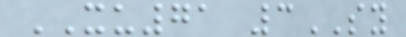XU71 3SY
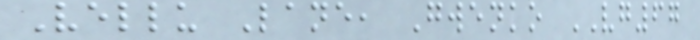Vellu Lane, Gwenko VG67
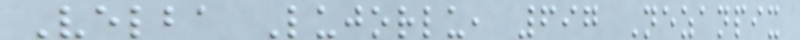Velba Lujorlu, 697 Nezanpix
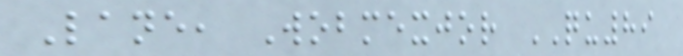Lane, Wobmexjor QU89
